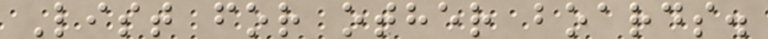List for other boards.
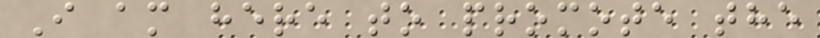I am here to promote the
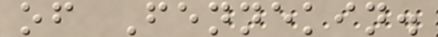of Fennekin.
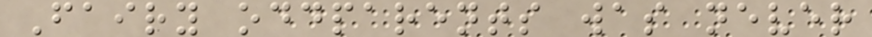Fairy oddparents was never
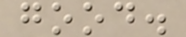good.
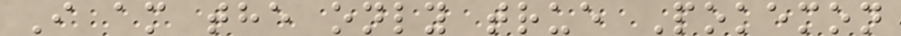I am the only true Pokemon
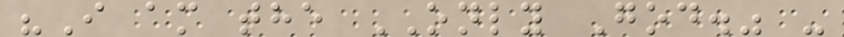"I am the ONLY God." -
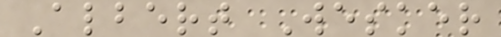Albert Wesker
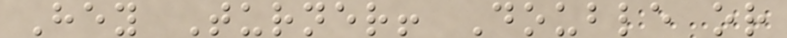Hey Turner! Double or
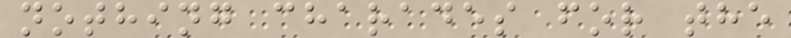nothing charades for the
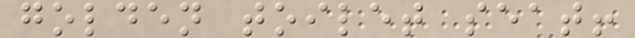golden toilet seat!
